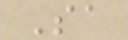Sa
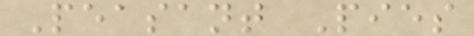Peasant Pies
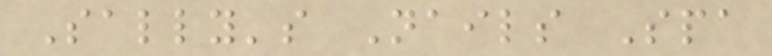Sally's Nails Spa
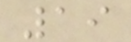19
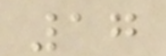17
